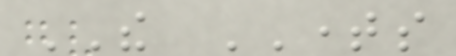THE TIMES
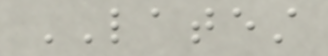LATEST
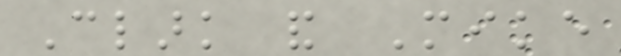Clark and Mike
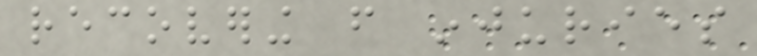recovering from injuries
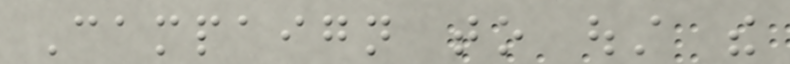Campaign to oust the
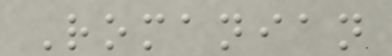Romanian
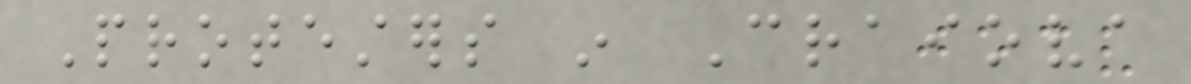Protesters in Craiova
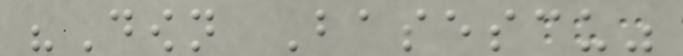"Down Basescu"
